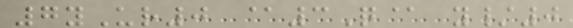7yUr0 @3Q@ y/0
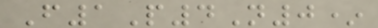F1P4N0*
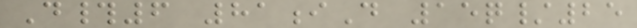D#6 81iD 15q/25
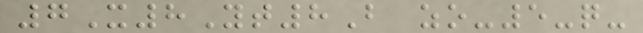7X8Yt8B zo-5-q-
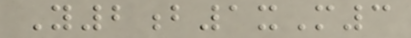Y2b1xM3
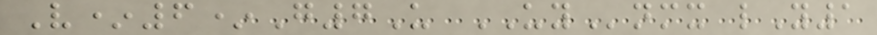V*6*G7U UYnmx lY1
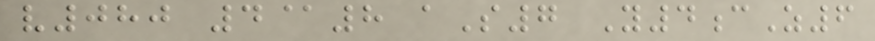v080 4@8 aS7 Y4cZ6
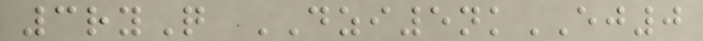3ryQ DZI5nkEJ0
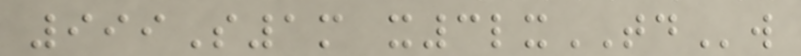999S1m x3lxTDw
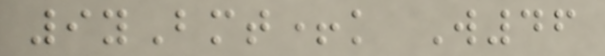9yBmt+k W46
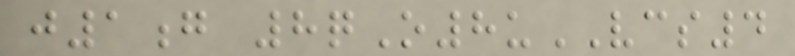j1g 8qO8uVCS4
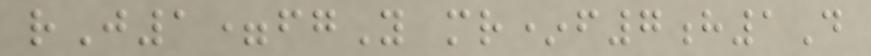rJ1=fgY mr*f7h1D
